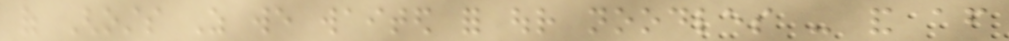of Ghosts As we waited for our noodles - and after
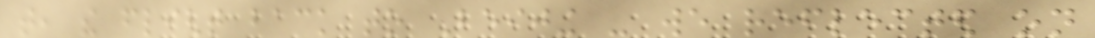that, the flight back to Beijing - we reflected on
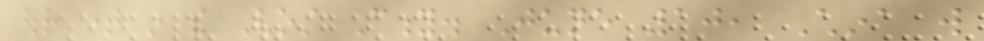our time in the Ghost City. June 10, China will
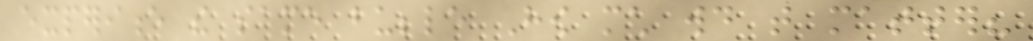experience the same bubble How much would that matter?
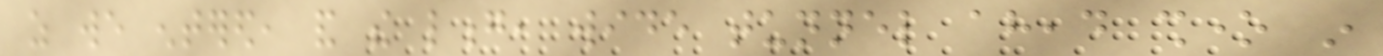as we entered, and the long, wide tunnel ahead shone in
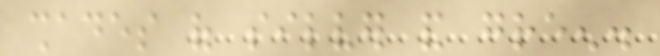shades of silver and green.
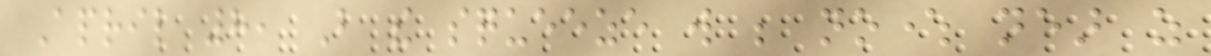April 8, But the squeeze will be nowhere near as
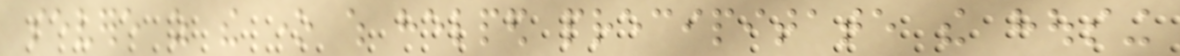severe as the one which helped precipitate the housing
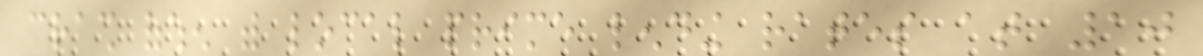crash ofwhen with local prime lending rates at 10
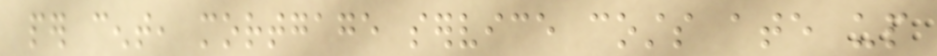per cent, mortgage service costs ate up
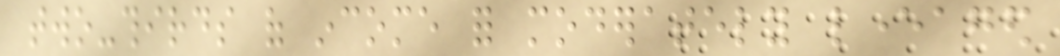two-thirds of income for moderately leveraged
